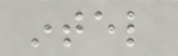intel
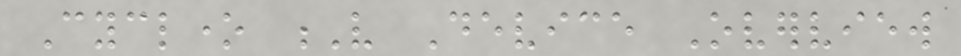Cyclone V Device Overview
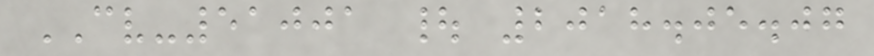CV-51001 | 2018.05.07
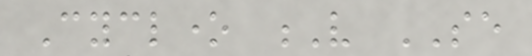Cyclone V SE
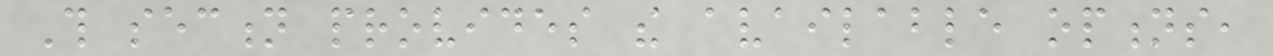This section provides the available options,
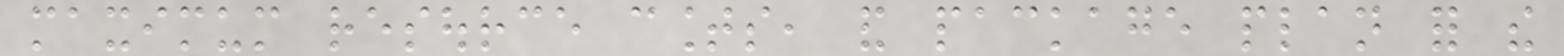maximum resource counts, and package plan for the
